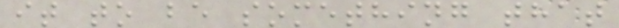it to be something that
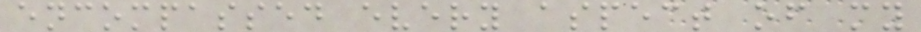encompassed every aspect of my
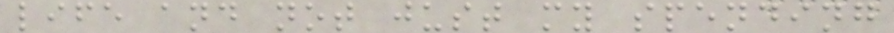life and not just my spending
